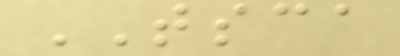TSCA
